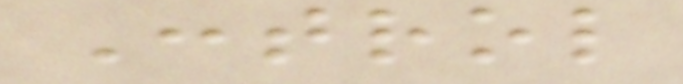Control
